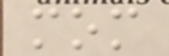mom
